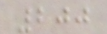200
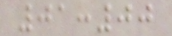01:00
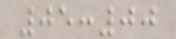05:00
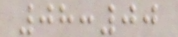08:00
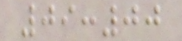09:00
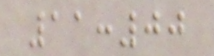11:00
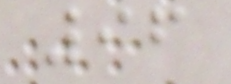96
